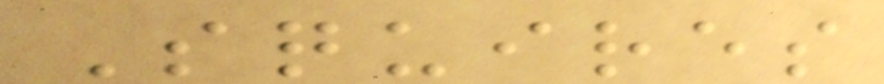Squires
